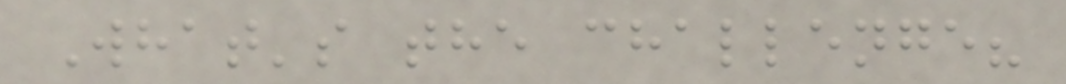What's the challenge?
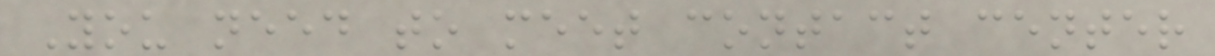You need to meet contact center
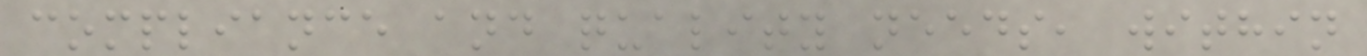compliance and quality needs, within
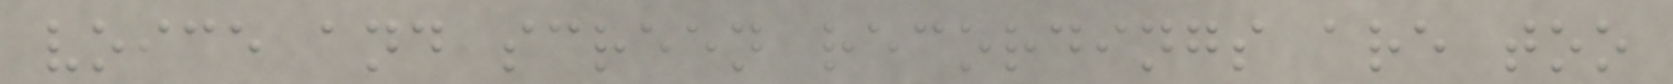voice and screen recordings are too
